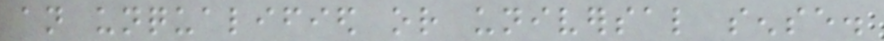an unqualified or universal sense.
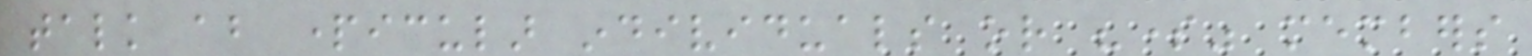talk about particular individuals or "some" members
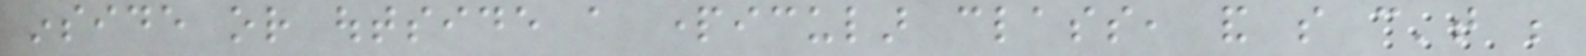inside or outside a particular class, and so can't be
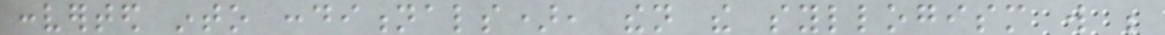converted into conditionals), then the syllogism will be
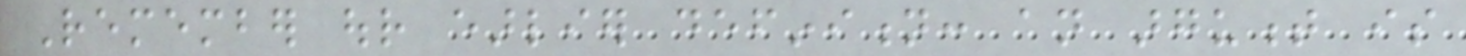Remember our earlier definition: an argument is
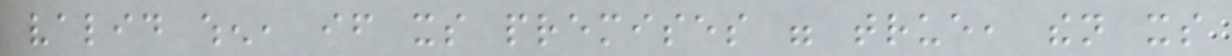valid when, if its premises were true, then its
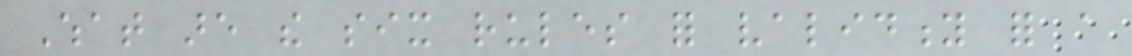What are the six rules for validity for a
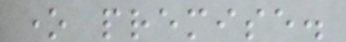one premise.
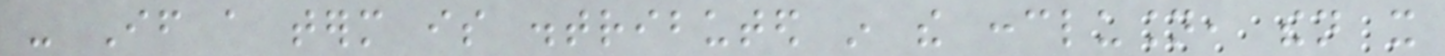- If a term is distributed in the conclusion, then it
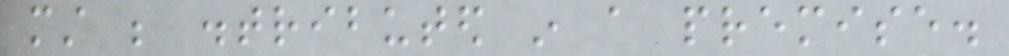must be distributed in a premise.
